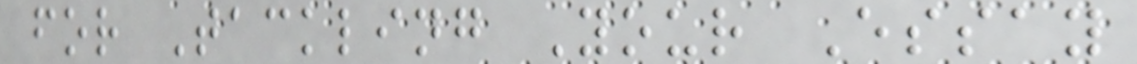for Tackling Your Essay
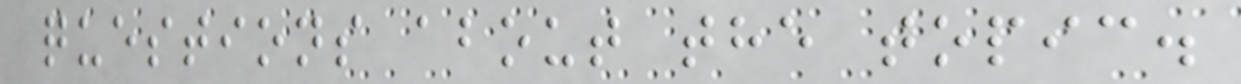questions about the topic.
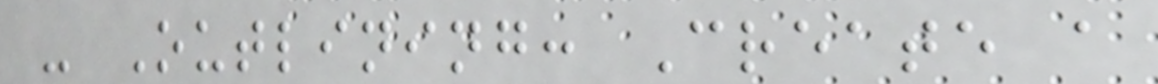- Outlining: Create a
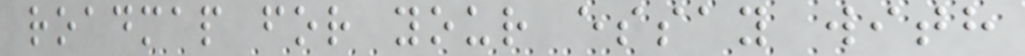roadmap for your essay with
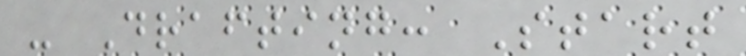- Drafting: Start
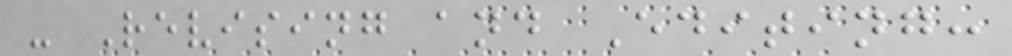- Revising and Editing:
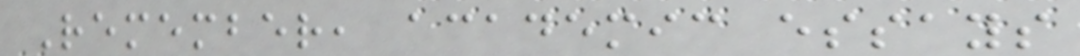Remember, academic essays
